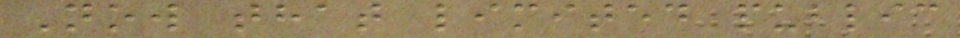Now that limited public
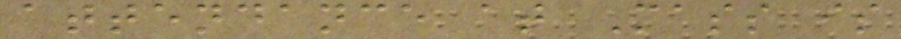attendance at Mass is
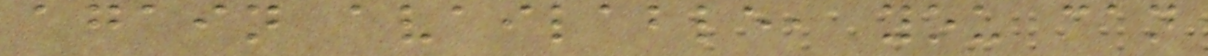again available, you can
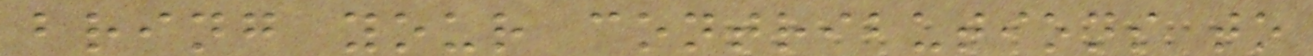bring your contributions to
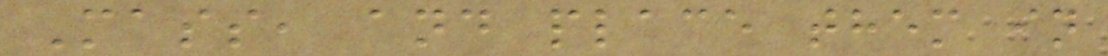Mass, and place them in
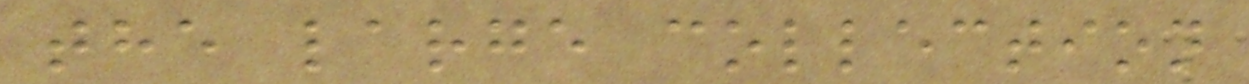the large collection
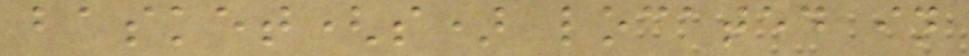basket(s) located in
